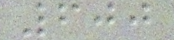600
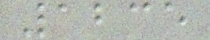1235
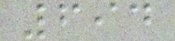694
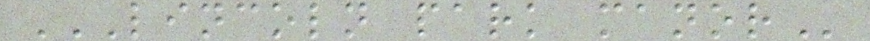LINCOLN PARK MANOR
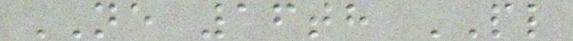NE 16th PL
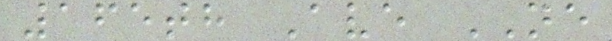165th Ave NE
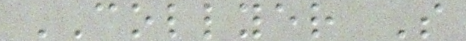COLLYER S
